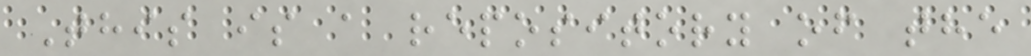This is a repository of the
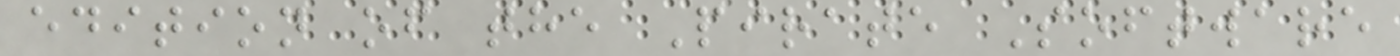edition of the Pirate Software
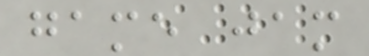game jam
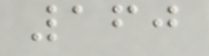160
